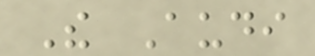The Audi
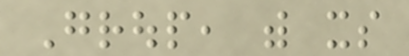Group, with its
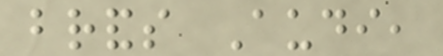brands Audi,
